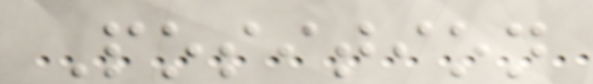Position
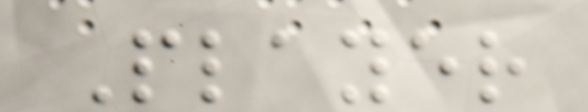Player
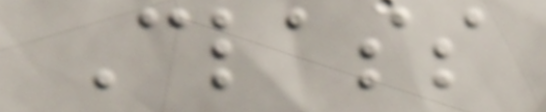Class
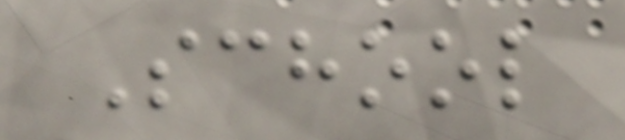School
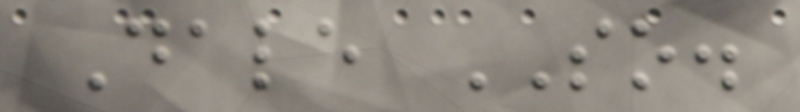Dale SO.
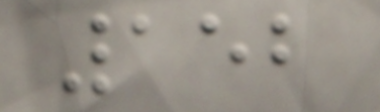152
